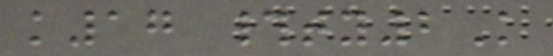k17 #ty2K
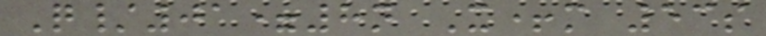Q/01=8n X+m 53s
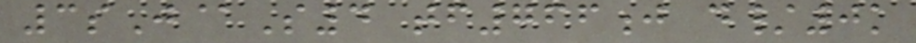3sJ@S4 tf766j d/0k
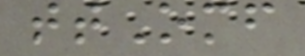ttOmf
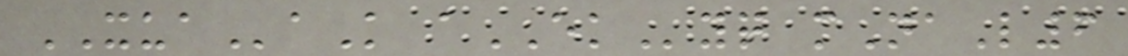XUAaK aEKyq mNaL6
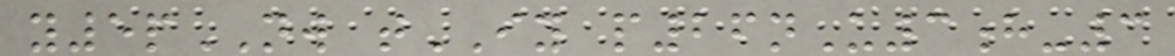y5pNW tIY p26nU3h-3
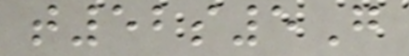t52s5G
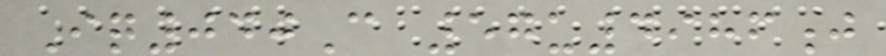Iq040C 57u4986j
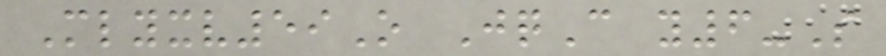Mlyxv59O JqC y6-S
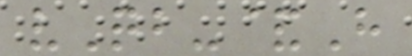vQb-&H
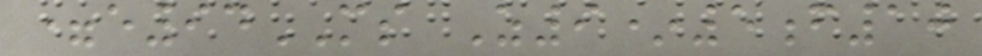=e94MS Z9*5f10
